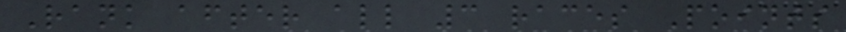Rank after all 3 races Points
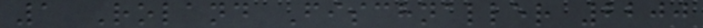1 Roland Fischnaller 2200
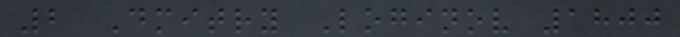2 Dmitry Loginov 1800
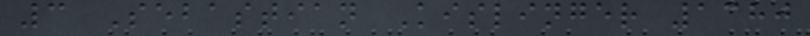3 Sebastian Kislinger 1380
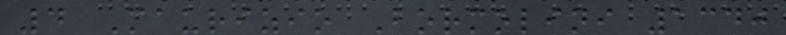4 Maurizio Bormolini 1340
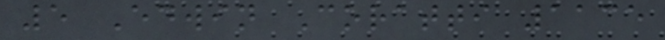5 Edwin Coratti 1135
